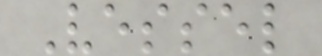Vessel
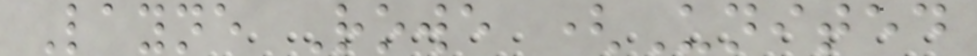Layne Rowe (United
